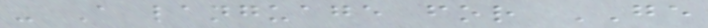- A language for GE
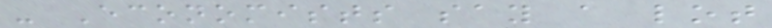- Economists say a lot
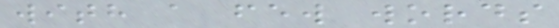with a few words
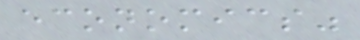economics"
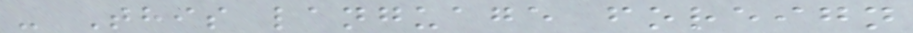- This language foreign
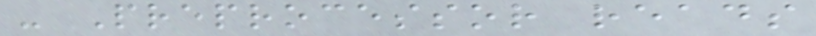- Preprocessor reads
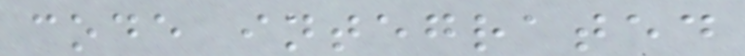code integrated
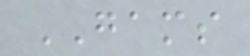GAMS
